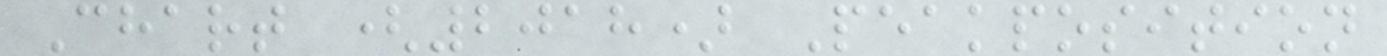Chart (2018) Peakposition
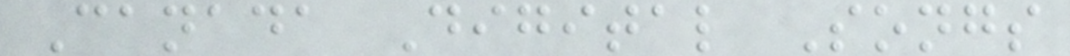Canada Digital Songs
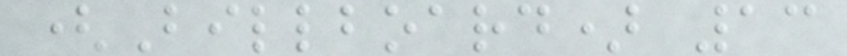(Billboard) 13
